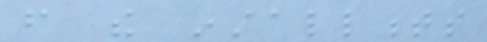from the installments
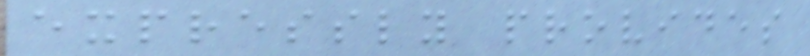expressly provides
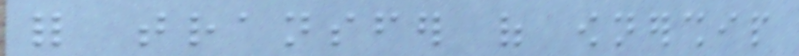for transfer of ownership
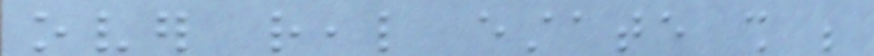over real estate shall be
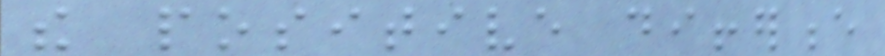the positive difference
